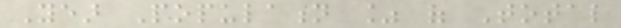Year Population % of Total
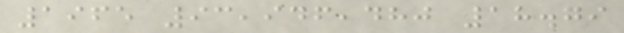1965 93,946,480 18.79
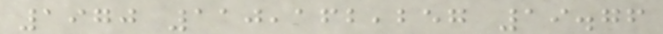1970 110,162,257 19.76
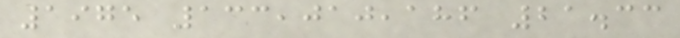1975 133,010,186 21.33
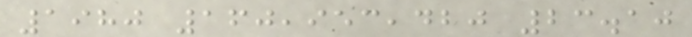1980 160,953,420 23.10
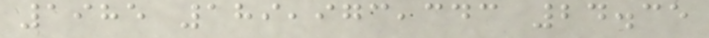1985 189,973,343 24.35
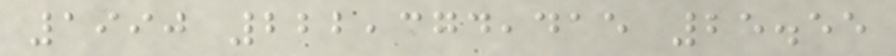1990 222,374,415 25.55
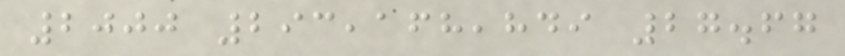2000 293,168,849 27.67
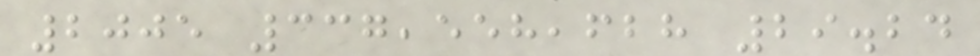2005 337,558,628 29.24
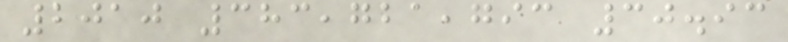2010 383,721,793 30.93
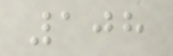108
